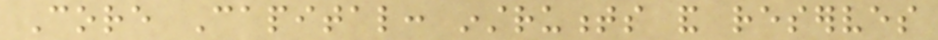Core Capital: instruments and reserves
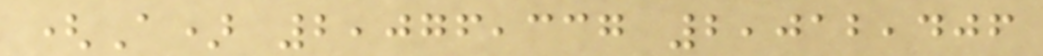(A) 2,076,337 2,012,406
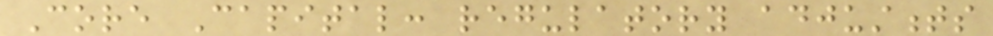Core Capital: regulatory adjustments
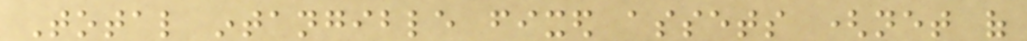Total intangible fixed assets (net of
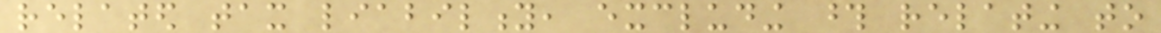related tax liability, excluding those relating to
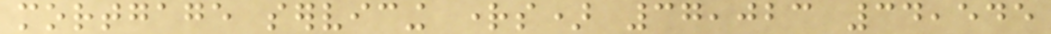mortgage servicing rights) 37,023 34,545
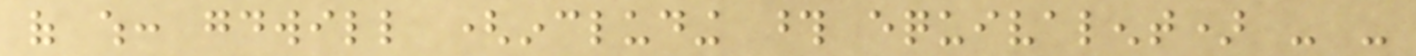of which: goodwill (including those equivalent) - -
